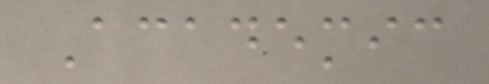Academic
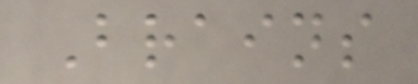Brains
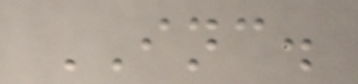INC.
